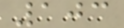103
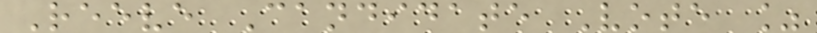Reeve Candidate Vote %
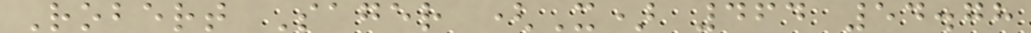Robert Sager (X) 464 54.78
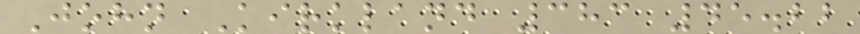John Kirkland 383 45.22
